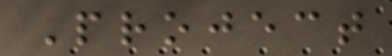Project
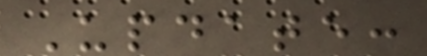Update:
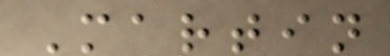Martin
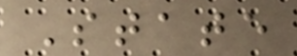State
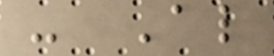- Al
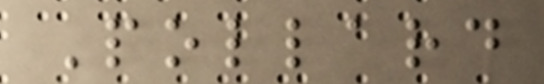Pollard
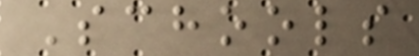Schools
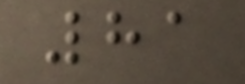81
